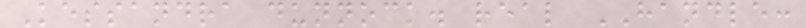Kessandra dunnock. real HANDLE:
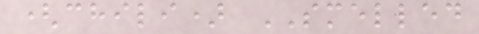(chili) SMELLED
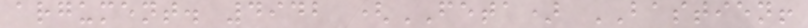argument. 4942 (FETA) BASTIEN!
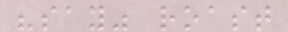"say" roast
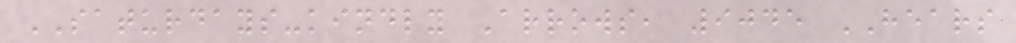SATURDAYS-kindly Arrows, 9045 HEARS
